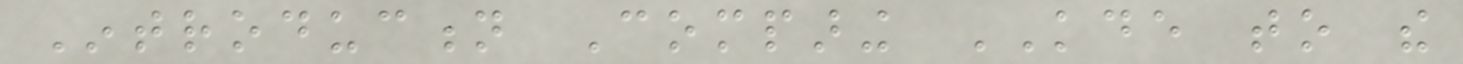Introduction Comparing KDE to the
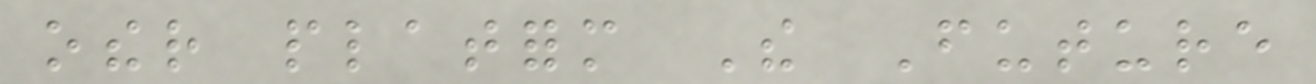other platform The Future
